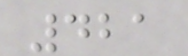421
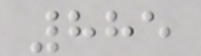885
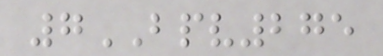7BPV275
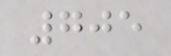705
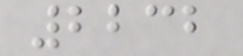2232
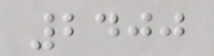2400
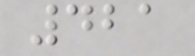421
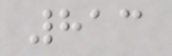813
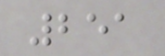251
